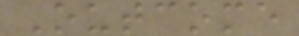Outcome
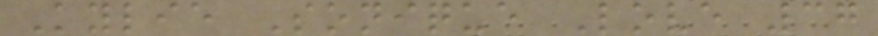Kylie Sonique Love 37
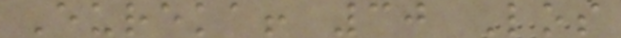Eureka! 30 Los
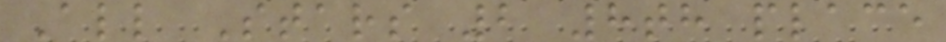All Stars 2 8th place
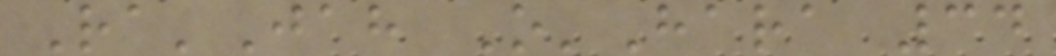Ra'Jah O'Hara 34
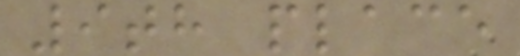9th place
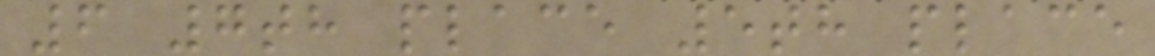6 7th place 5th place
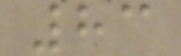83
